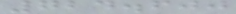724.600
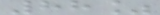88%
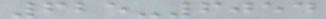625-6054
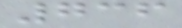736
